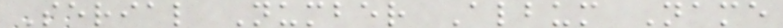Serial Number Album Name
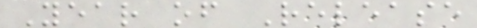Year of Release
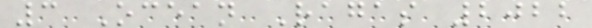3 Ocean Ragas 2022
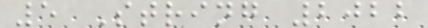5 String 2022
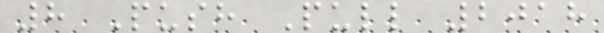8 Push Pull 2018
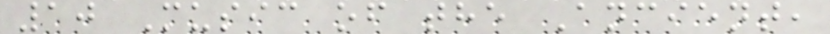10 Music of the Ancient,
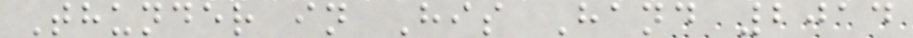Thunder in His Hand 2014
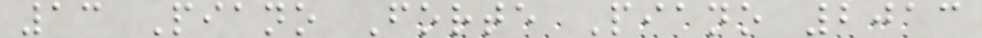13 Piano Forte Piano 2013
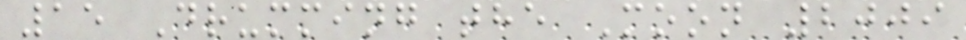15 Drumming the Moon 2009
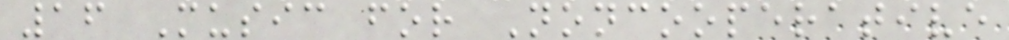16 Music for Noncooperative
